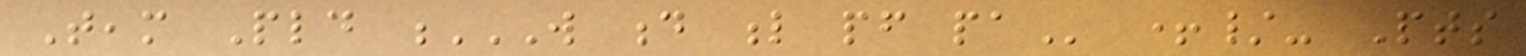Team Pld W D L PF PA +/- Pts
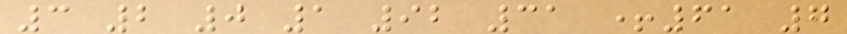3 2 0 1 92 31 +61 7
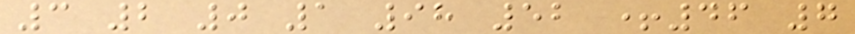3 2 0 1 98 52 +46 7
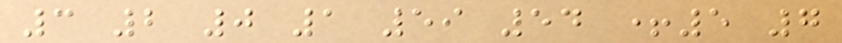3 2 0 1 59 54 +5 7
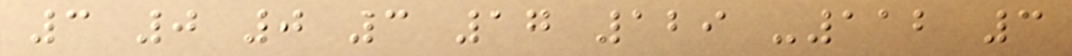3 0 0 3 17 129 -112 3
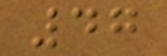47
